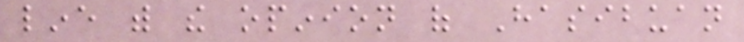line with the opinion of Hasibuan
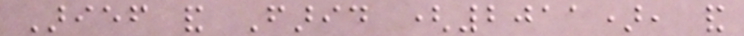Arief and Farid (2011), and
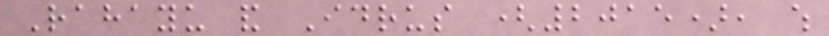Rahayu and Idrus (2015), which
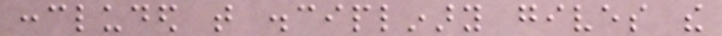concluded that disciplinary gives the
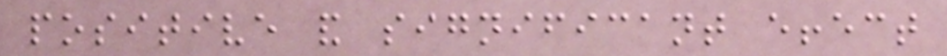positive and significant effect
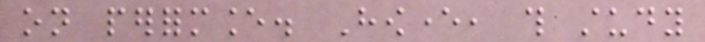on performance. However, this study
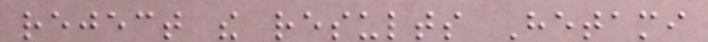reject the results Hetami
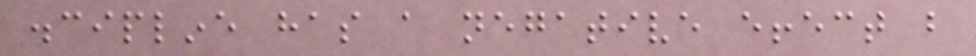discipline has a negative effect but
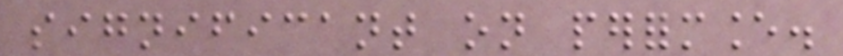significant on performance.
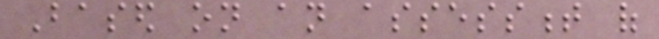Based on an assessment of
